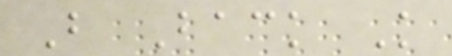B Back K
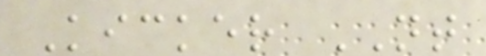Kicker NT
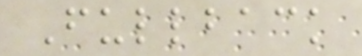Fullback
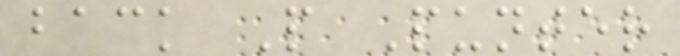back P Punter
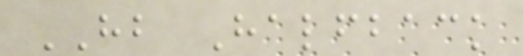HB Halfback
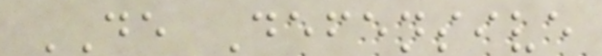DE Defensive
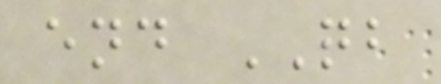end QB
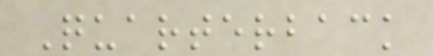Quarterback
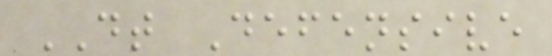DT Defensive
